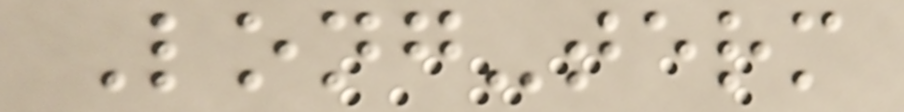Long-term
